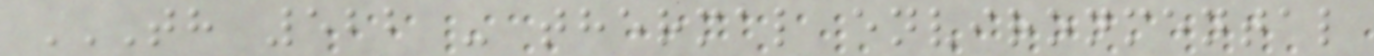TH 522 - THERMAL ENVIRONMENTAL
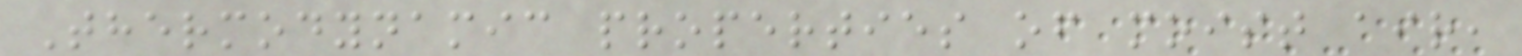Thermodynamic properties of moist air,
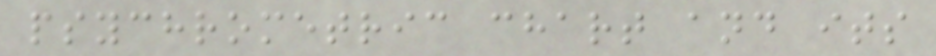psychrometric chart and its
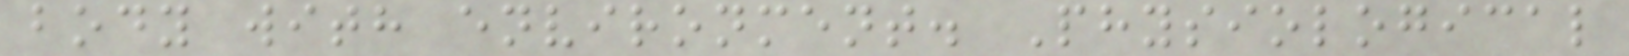body with environment. Physiological
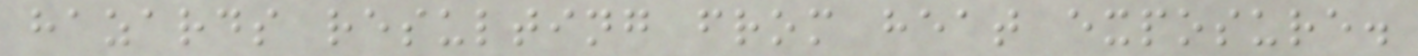hazards resulting from heat exposure.
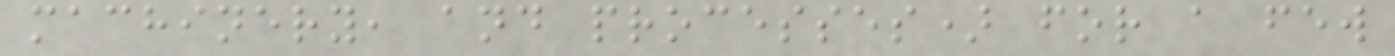machinery, and processes) for a few
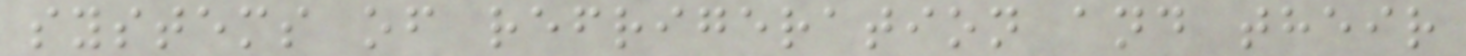systems of refrigeration and their
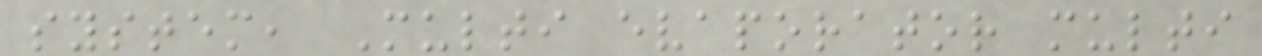system, Multi evaporator multi
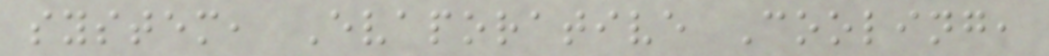system, Evaporative Cooling,
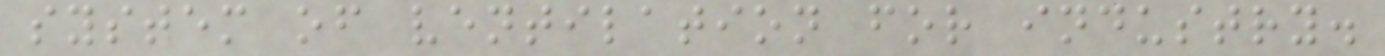system of ventilation for industry.
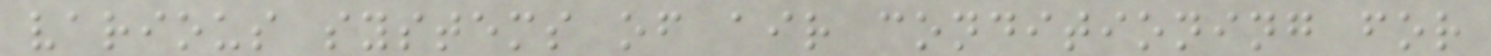various systems of air conditioning for
